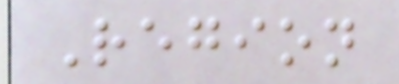Region
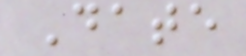Date
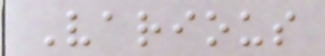Various
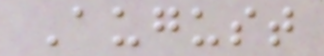August
